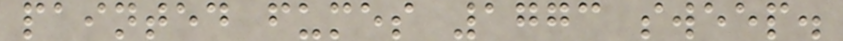painted fumes 1773 sweep.
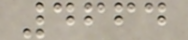4664
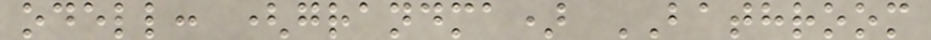odell: (grandma) BATHROOM
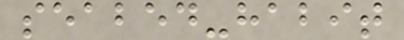seabed-habit
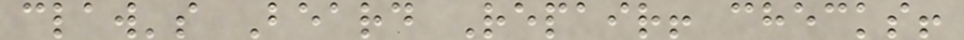claw's Beard Repair! checks!
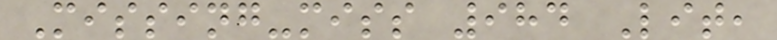Missing-miss 984 Lit,
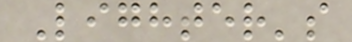Lighter's
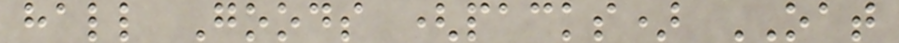hall Goods (packs) OAT
